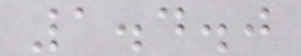1.4.0
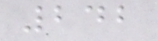242
